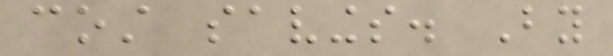cost savings. By
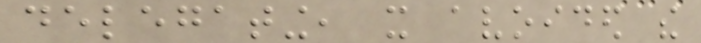delegating, it avoided the
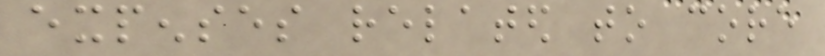expenses related to core
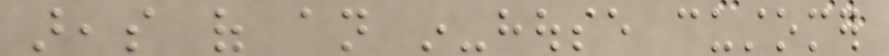areas of an in-house customer
